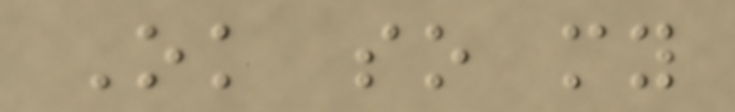Ok so my
